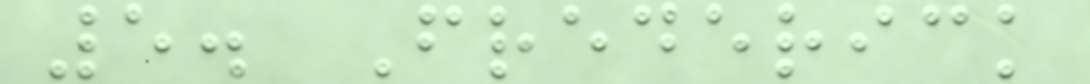5. Frederick
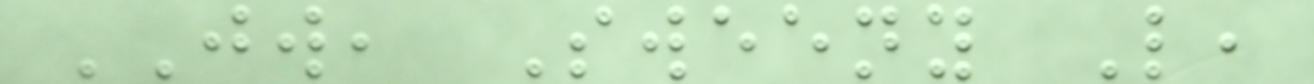JW, Sweeny L,
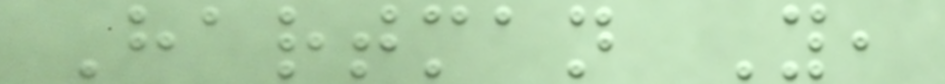Hartman Y,
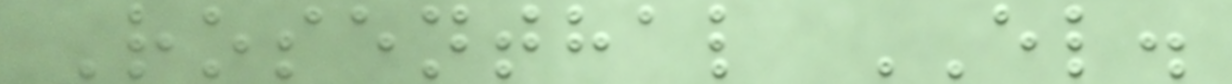Rosenthal EL.
